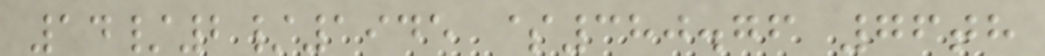14/2/1945 $380.76 76th
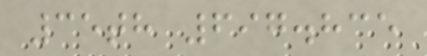35th 697.835
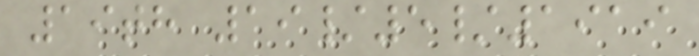19th 19/5/1919
